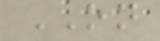ON
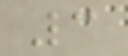3
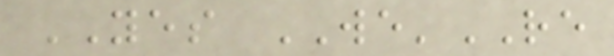YES WE'RE
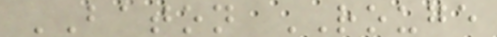BATON ROUGE
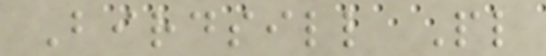Birdsill Pl
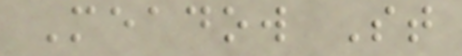Meadow St
